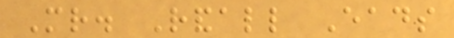Mr. Randall Eads
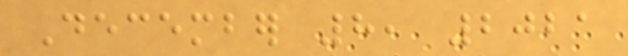December 8, 2021
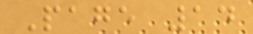Page 14
